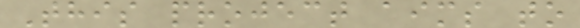This project aims to
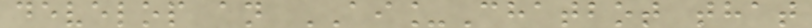develop an AI_Chatbot that
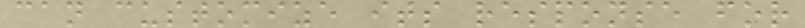can customize its response for
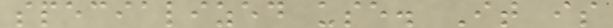specialized use. It is
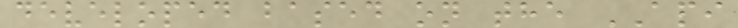developed based on the API
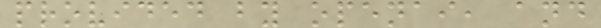provided by openai, and
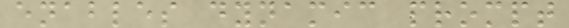enables dynamic prompt
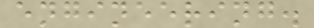engineering.
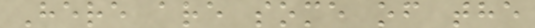Here are some of the
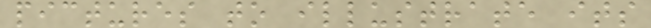pictures to illustrate its
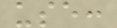use:
